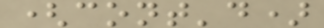(cont'd)
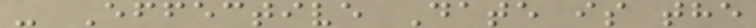- Effective Date is the
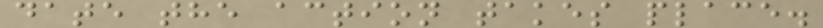date the action takes place.
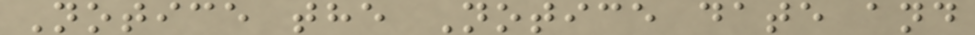Notice the Notice date and
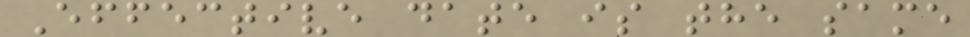Effective date is the same
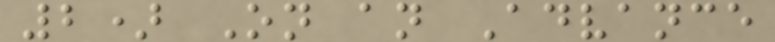2) On an Advance
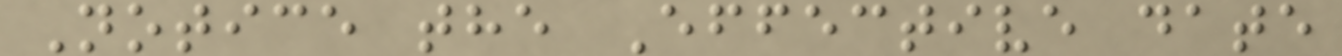Notice the Effective date
